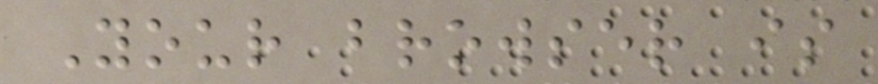Your browser is
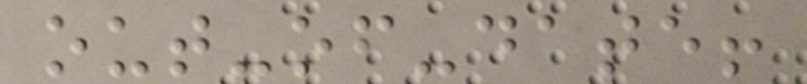out-of-date!
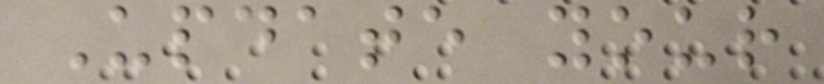Update your
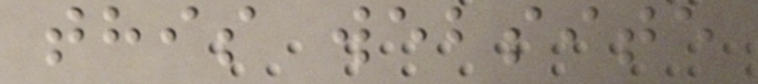this website
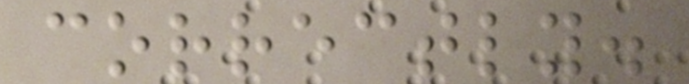correctly.
